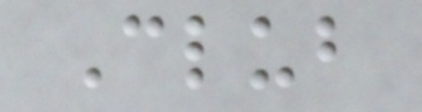Club
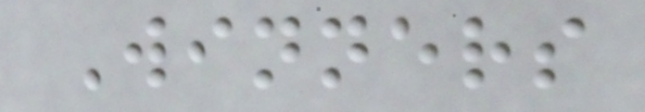Winners
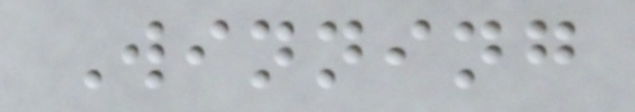Winning
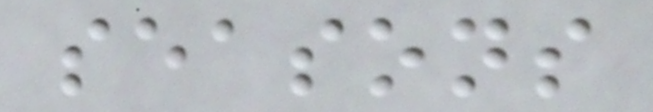seasons
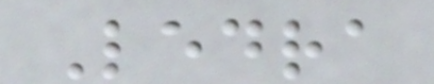Ledra
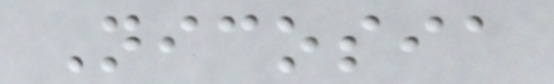Nicosia
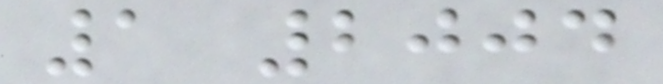1 2004
